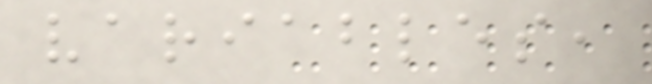variables,
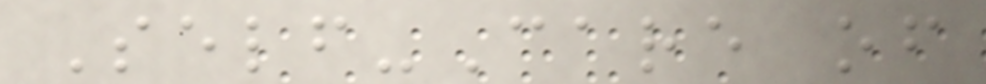Self-Care of
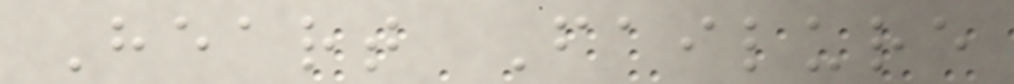Heart Failure
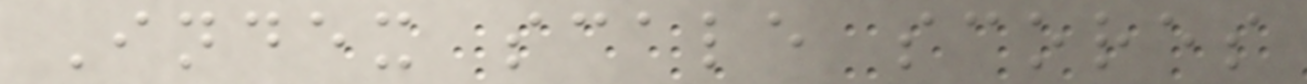Index scale scores
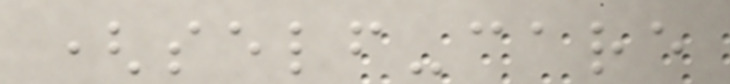(self-care
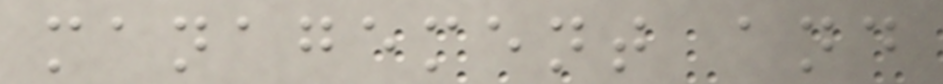management and
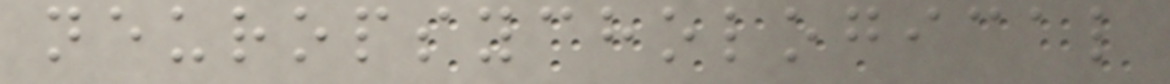neuropsychological
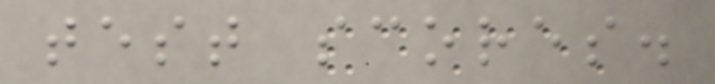test scores.
